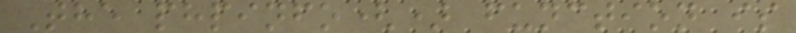The phpinfo() function is
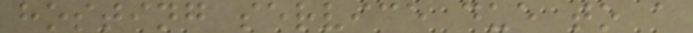hosting service due to a
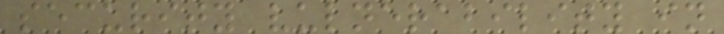security vulnerability in
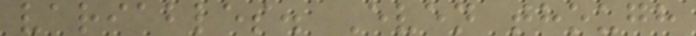variables. Even though
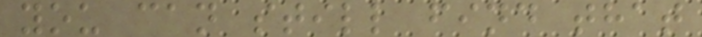you can still find that
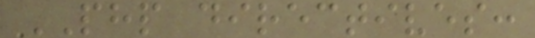PHP directives:
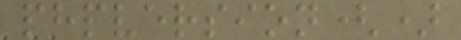phpversion()
